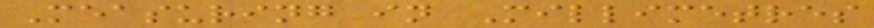Measuring in Millimetres
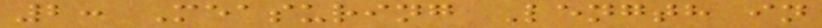2: Measuring Length in
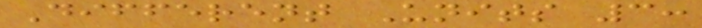Different Units 3:
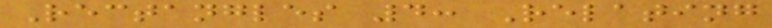Rectangles 4: Relating
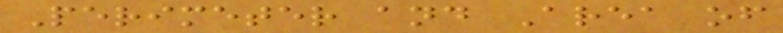Perimeter and Area of
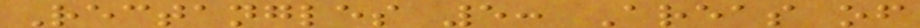Rectangles 5: Areas of
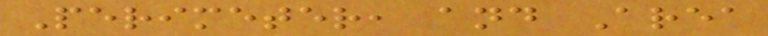Perimeter, and Area
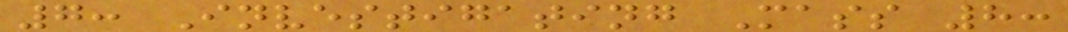7: Investigating Mass 8:
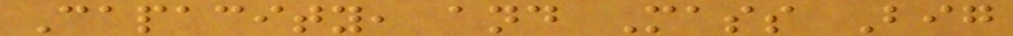Capacity, and Mass Big
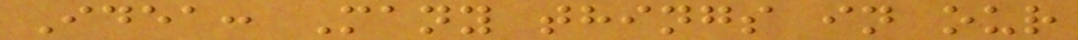Idea: Many things in our
